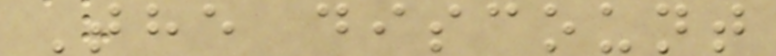The discount
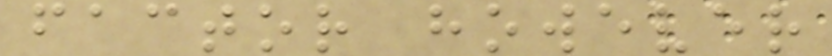factor however
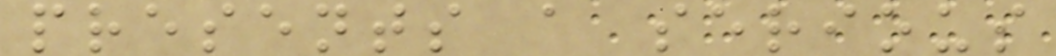presents a serious
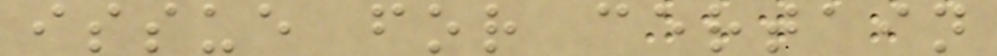issue for certain
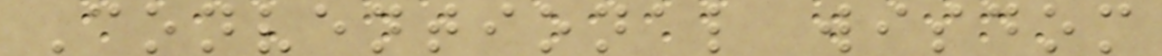Conventional wisdom
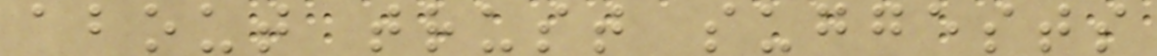about trust suggests
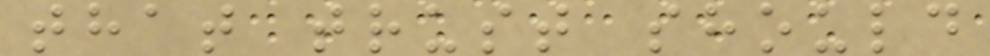that trust should
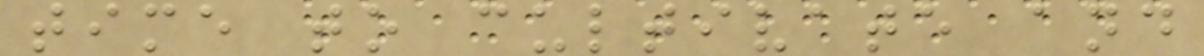time to cultivate and
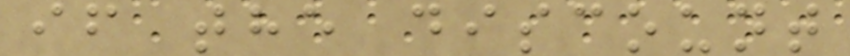if the discount
